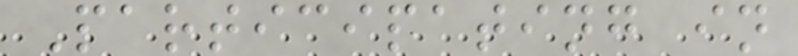Participating in
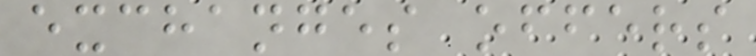exchanges offers
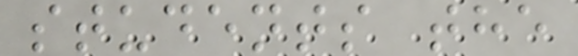students the
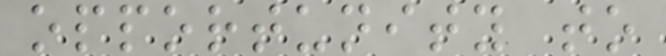opportunity to
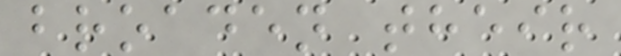broaden their
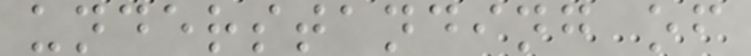understanding of
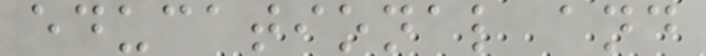educational and
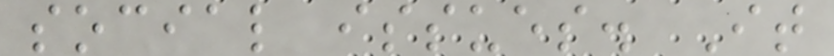social issues. It
